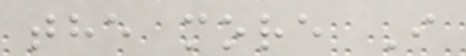the more I
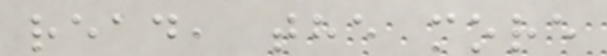read, the more
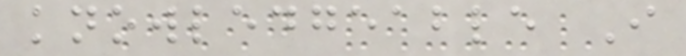knowledgeable I
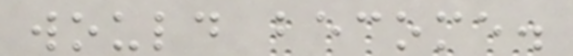would become.
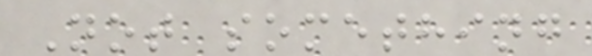Not something
